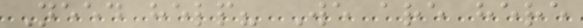Need help? We are here
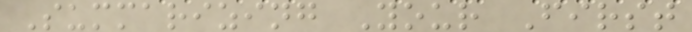Summarizing Your First
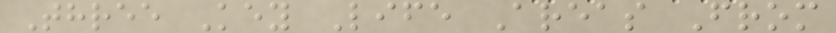Three Key Life Areas From
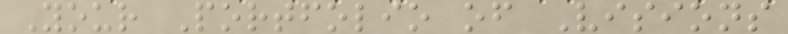Your Portfolio of Visions
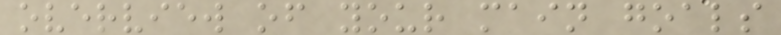overview of your main goals
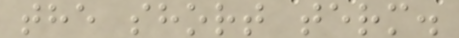the short term.
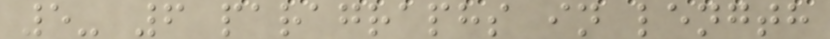5- 6 paragraphs in length
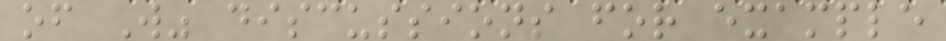of W" discussions for example
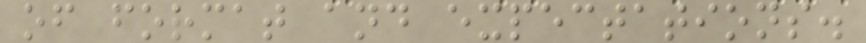of format and expectations.
